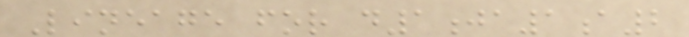Lineage for d1ja1a2
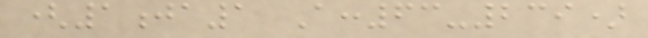(1ja1 A:63-239)
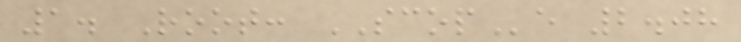1. Root: SCOPe 2.08
